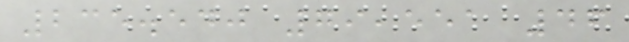235.540 79,551 46
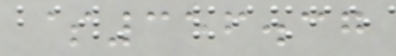$356.37
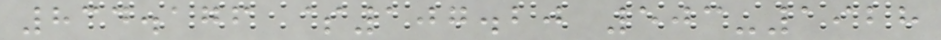834.176 $107.20 503-1928
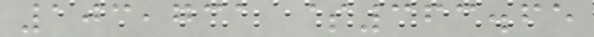103,731 $363.65
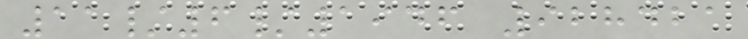11/6/1946 928421
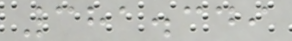381.349
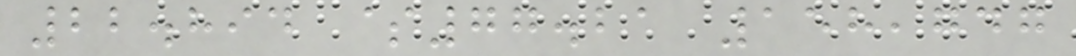22.894 $77.21 158,747
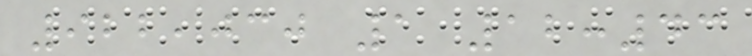922,030 1 12:43
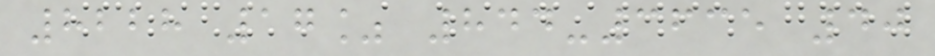8228 17% 844-3635 40
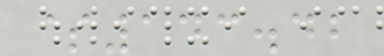$143.42
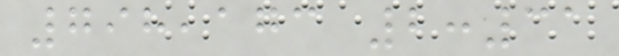798,173 2:31
